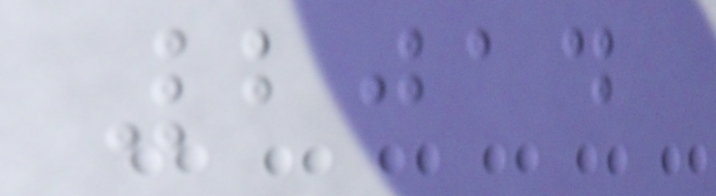2014
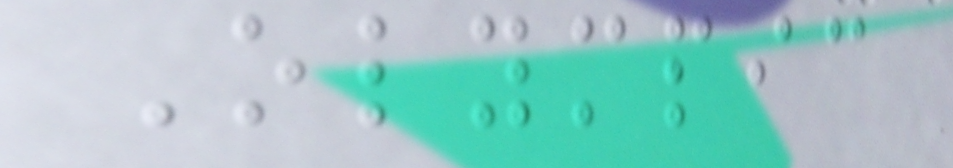Olympic
